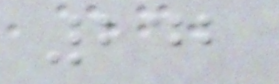242
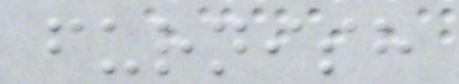furnish
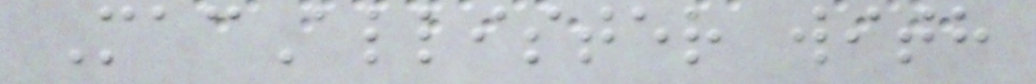MacAllister with
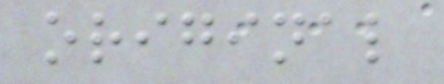original
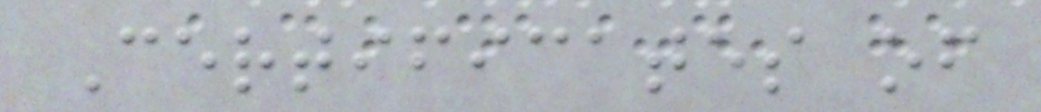Certificates of
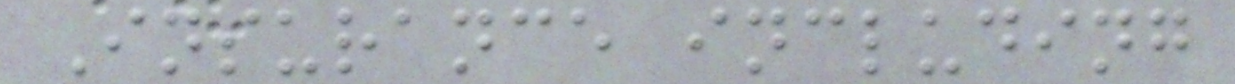Insurance including
